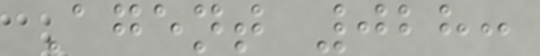Agent 028:
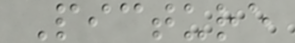Picture
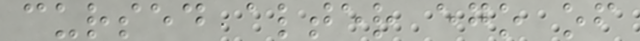cursed alter ego of
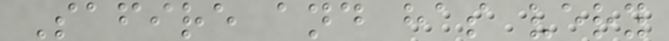Safire and has very
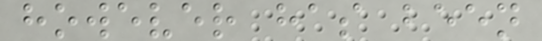however has been
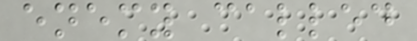enemy called
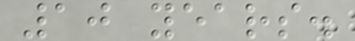10 years.
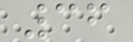36
